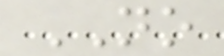NO
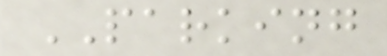PARKING
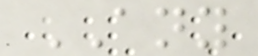ANY
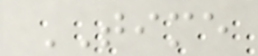TIME
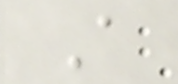A
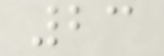23
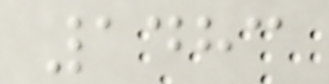1483
